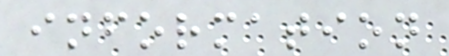information
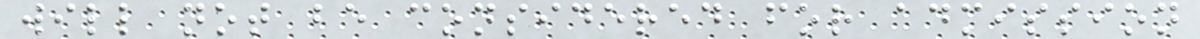will not be considered for admission
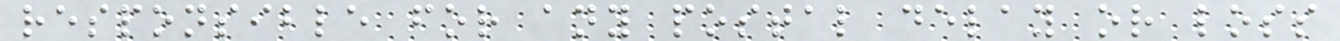responsible for any postal delay or loss
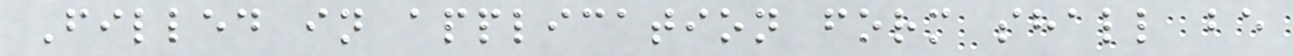Filled in application form shall be
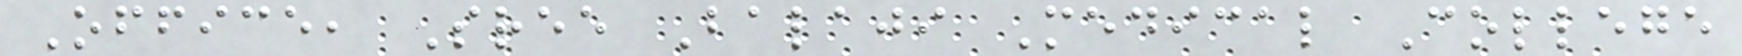Office, Sree Balaji Medical College
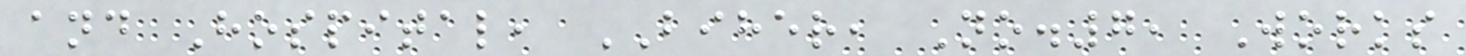and Hospital, BIHER, No.7, Works
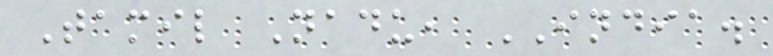Tamil Nadu, INDIA.
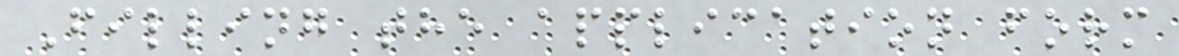Filling the application form
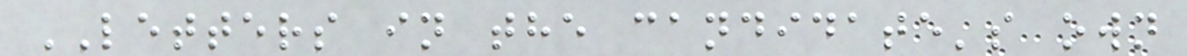LETTERS in the candidate's own
